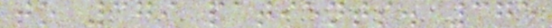to 379 patients. 375
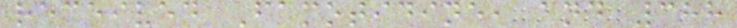received Famotidine, and 388
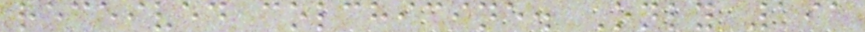received colchicine. Only 191
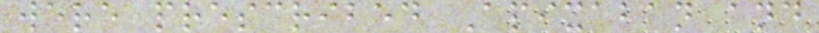were prescribed Apixaban and
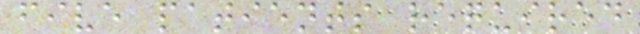five patients required
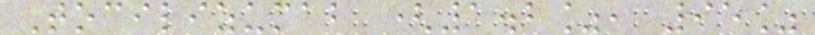Tocilizumab (1.2%, 95%
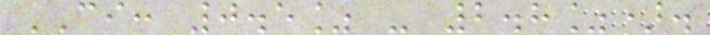CI: 0.5% - 2.8%).
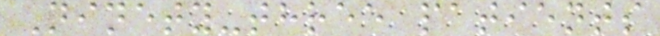Ninety-three patients
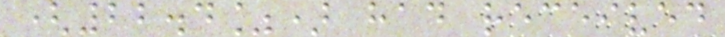(22.4%) had received
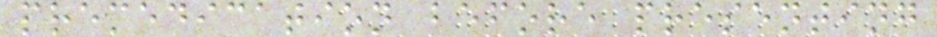premedication before presenting
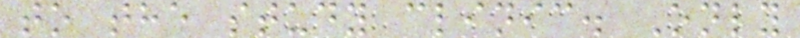to the study clinic. Only
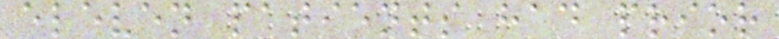eleven patients had prior
